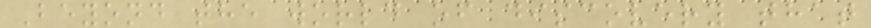Beyond the world of discovery that
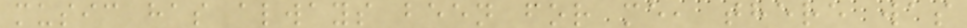music has always been for me, there was
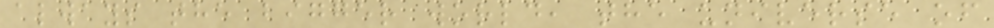always the bigger world, the universe of
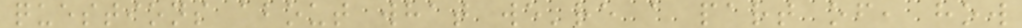questions about what we're a part of, how
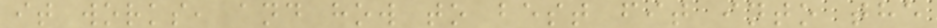it works, and how to best fit into the
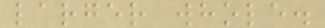larger whole.
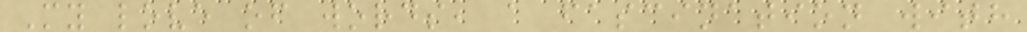My love of words, a fascination with
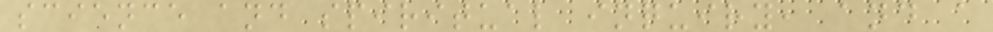science and spiritual inquiry, and a
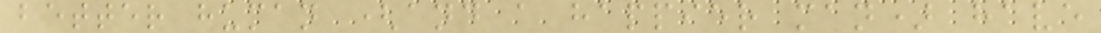better human (and a happier man) have
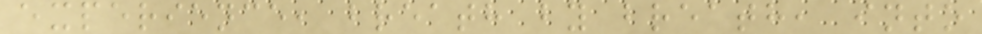experience, breath by breath, into
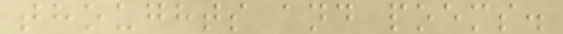thoughts and poems.
